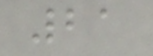21
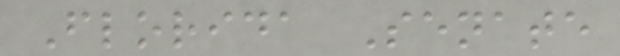Florida Senate
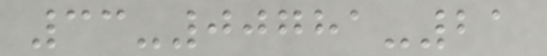33-00781-21
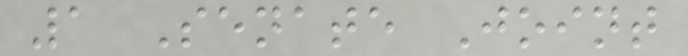1 Senate Joint
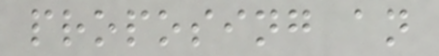proposing an
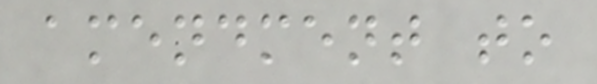amendment to
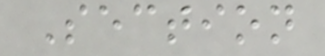Section
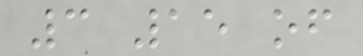3 15 of
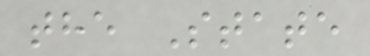the State
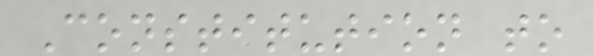Constitution to
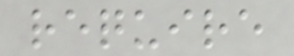require
